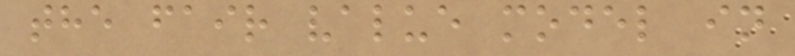the fair value model in
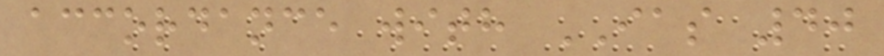accordance with IAS 40
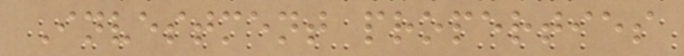Investment properties
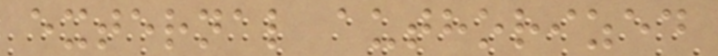external authorized
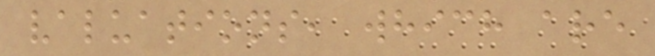valuations, which are
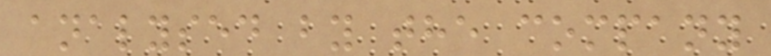analysed by the company
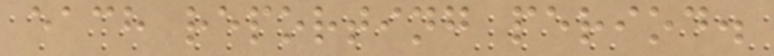each reporting period.
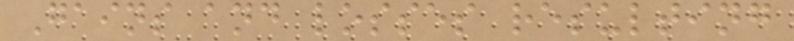Gains and losses resulting
